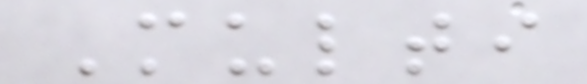Multi
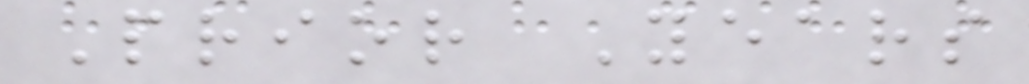Prior Years
